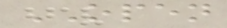OPEN
